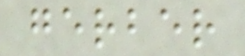gerber
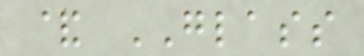& GLASS
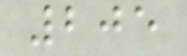205
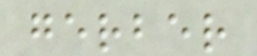gerber
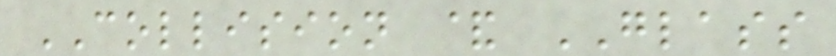COLLISION & GLASS
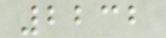2232
